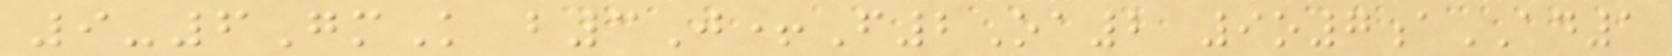9-6GmK b3J+F2Oa2 9o7aAD1
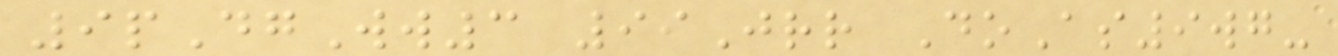9pDgWw3 99Jrr DoAs9wg-
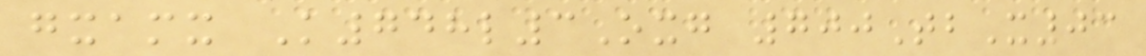gxamx K748l3Oxg 700TbX03
